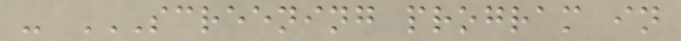- SCREENING PROGRAM IN
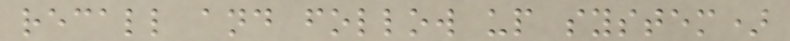recall and follow up system)
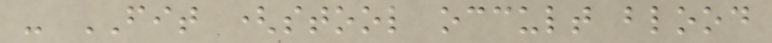- FIT (stool occult blood
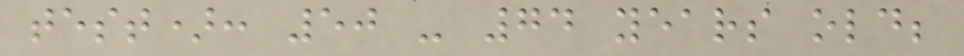test): 50 - 74 years old;
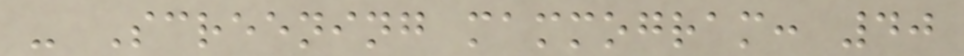- Screening mammogram: 40
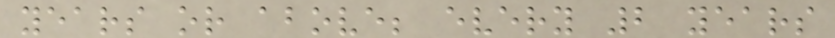years or above; every 2 years
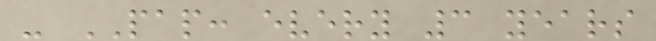- PAP: every 3 years
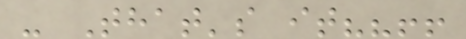- That's it??!!
